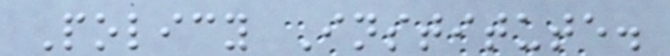Policy Institute.
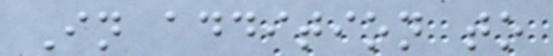In addition to
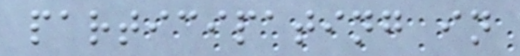participating in
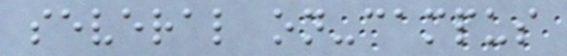several on-campus
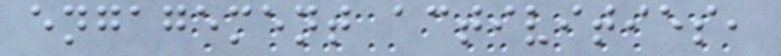engagement activities,
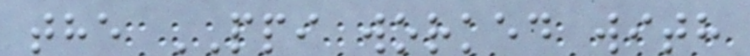the PPI worked with
